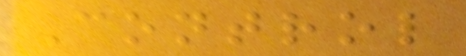Control
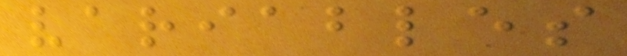variables
